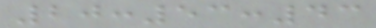20:53:43
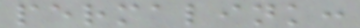permalink:
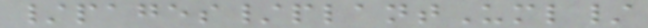/pages/plantUml/
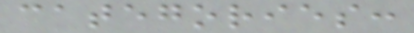categories:
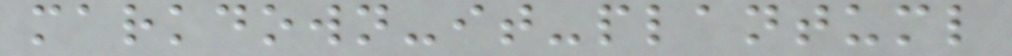markdown-it-plantuml
